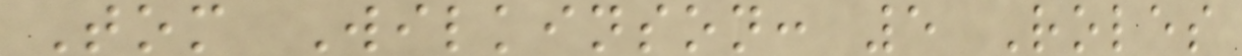Tom Wilkinson: 5 Roles
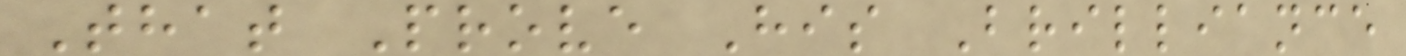That Prove His Brilliance
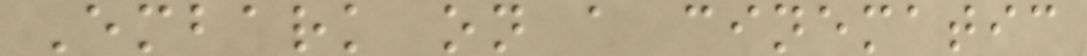Embark on a cinematic
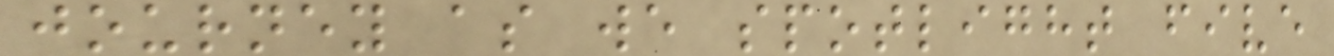journey as we spotlight five
